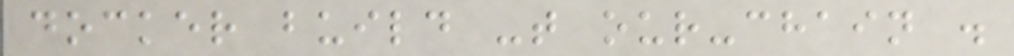docker build -t our-chain .
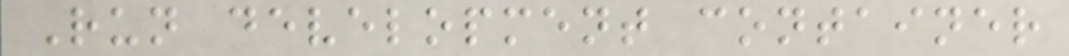Run development container
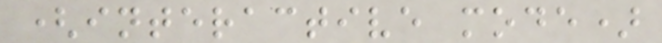(interactive mode)
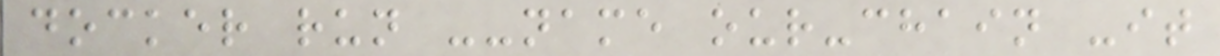docker run --name our-chain -it
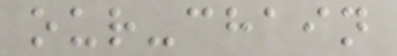our-chain
